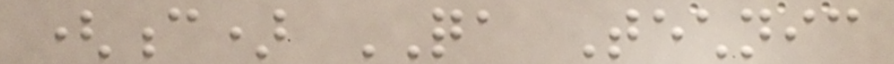(c) QA Technic
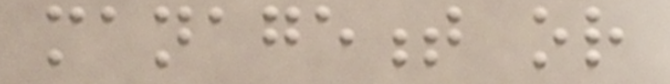management or
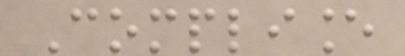Compliance
